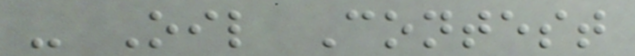- Oil Contest
